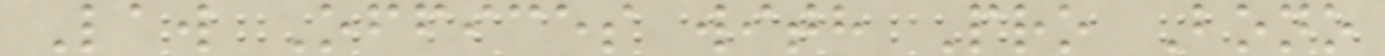Law Offices with Pro Bono
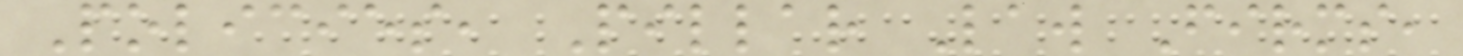Policies, Pillar Law Firms,
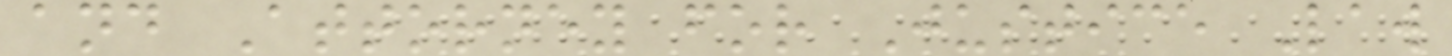and Attorney for Justice Law
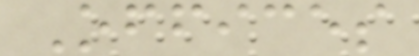Offices
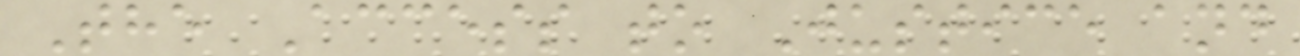The Access to Justice and
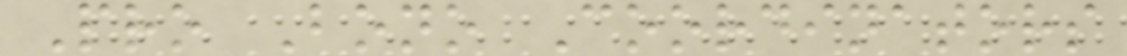Pro Bono Coordinators
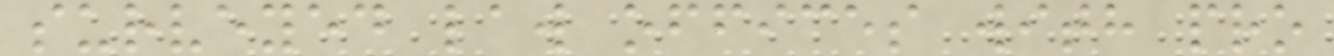surveyed law offices with pro
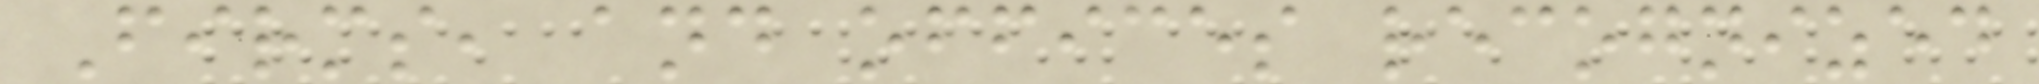Firms, and offices recognized
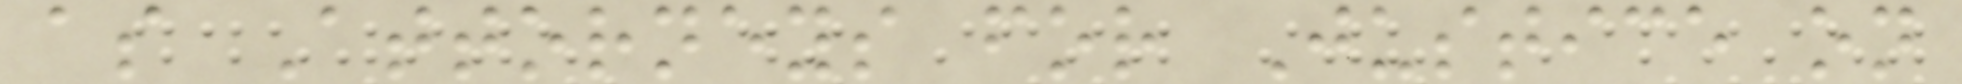as Attorneys for Justice on
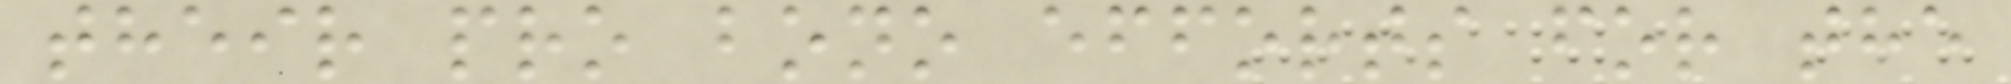their pro bono efforts for the
